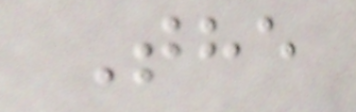The
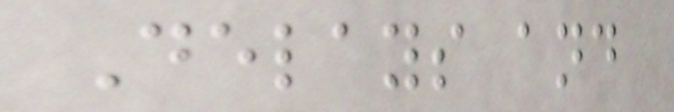Delays and
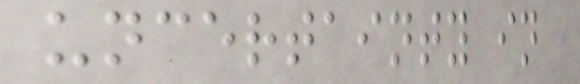uncertainty in
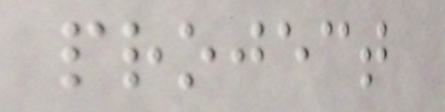project
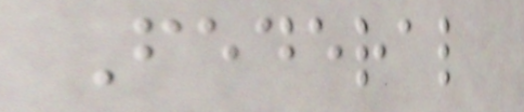Federal
